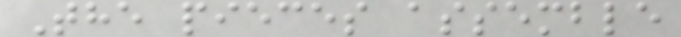The pieces assemble
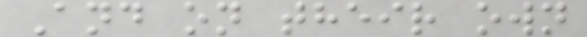And on their own
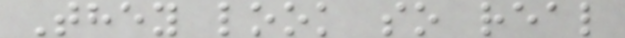They look so real
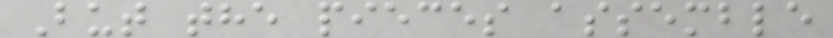But the pieces assemble
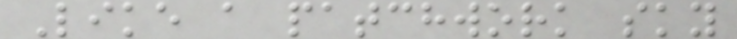Like a patchwork sky
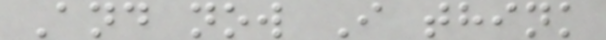And now I think
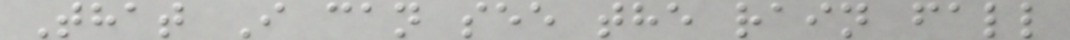That I can see the rain fall
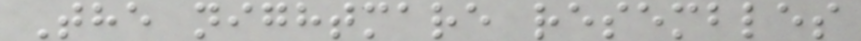The nightmare resembles
